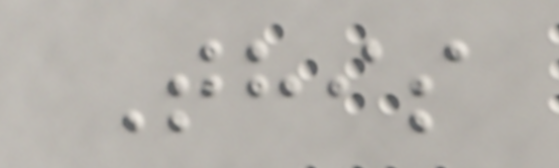This
